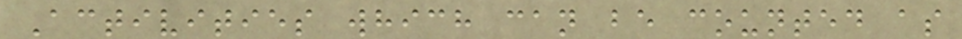Activities which can be counted as
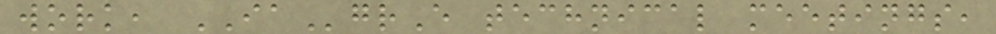work, IAgrE technical meetings,
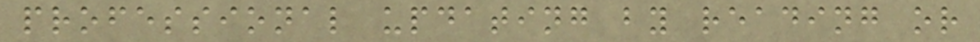professional updating by reading or
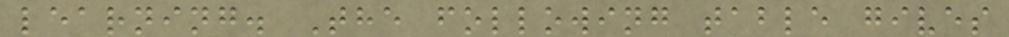learning. The following table gives
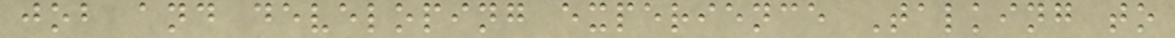job and developing experience Talking to
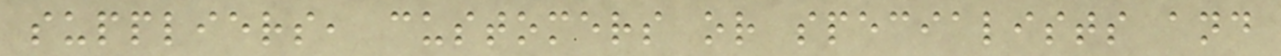suppliers, customers or specialists and
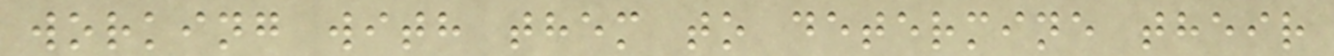working with them to determine their
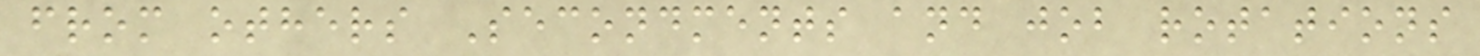from others Secondments and job rotations
